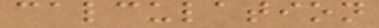calculation
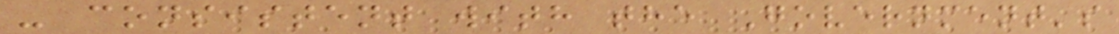- consistent with the Government's
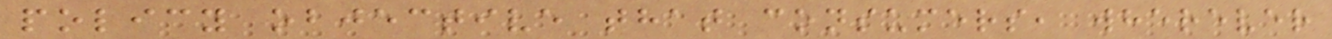policy objective that consumers, wherever
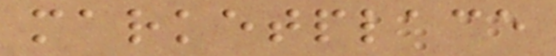marketplace
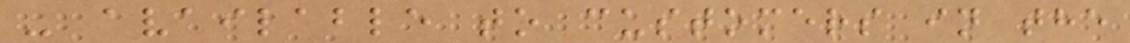- available to customers in the
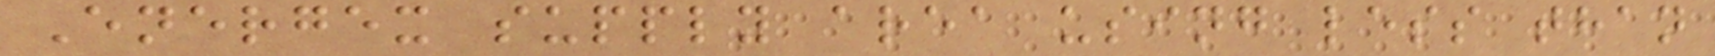Energex supply area using less than
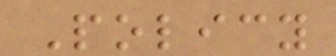Policy
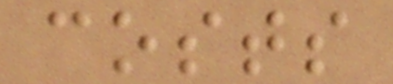costs
